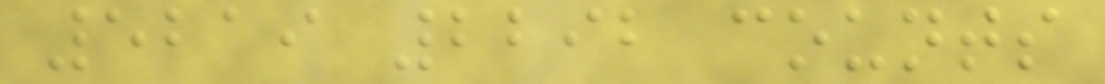5219 2292 counts
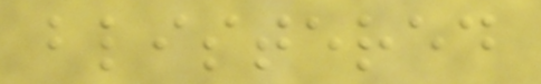blistered
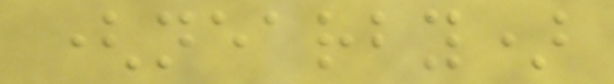(nearby)
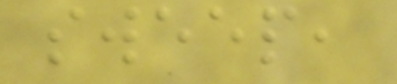sweep,
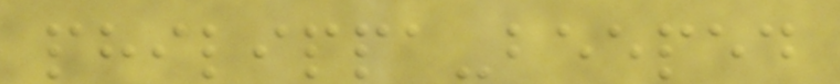philippa-beeped
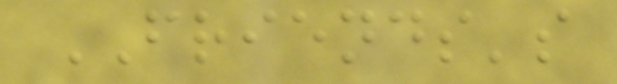FRIENDS's
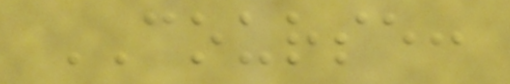COURSE:
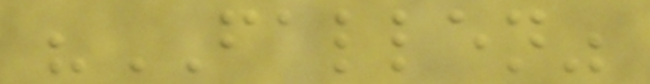"FALLEN"
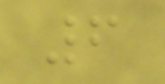6
